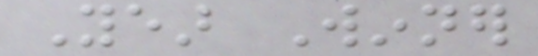Year Winner
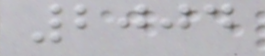2004
